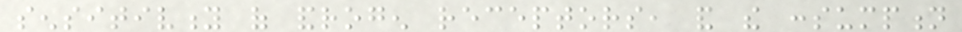sensitivity of androgen receptors, and the consumption
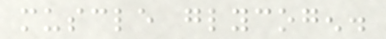muscle glycogen.
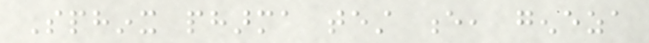Sphinx pharma test e, geneza
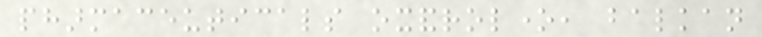pharmaceuticals oxandrolone, balkan
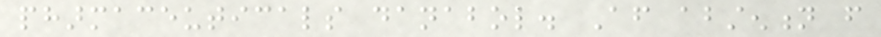pharmaceuticals danabol. After abstention from
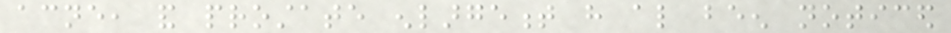acne, and prostate enlargement have also been noticed
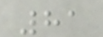81
